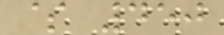$ 450
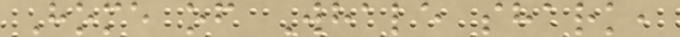Home of Whale shark,
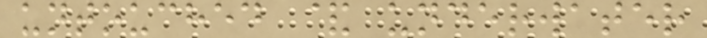untouched & underwater
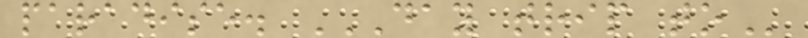paradise. DAY TRIP TO
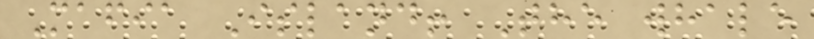Mafia Island! The whale
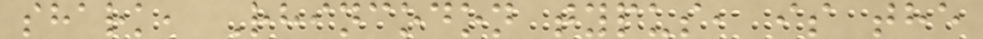shark, Rhincodon typus, is the
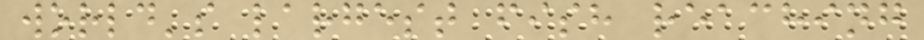world's largest fish reaching
